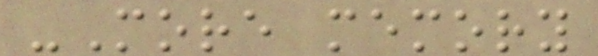-More memory
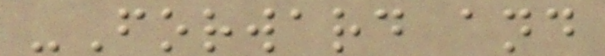-Forward and
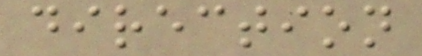direction
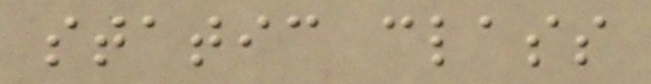static class
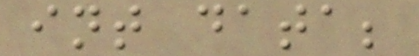int data;
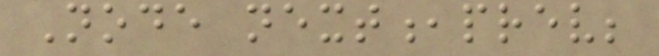Node next,prev;
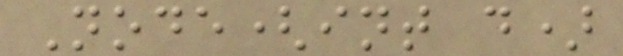Node(int d)
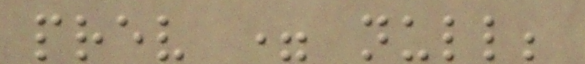prev = null;
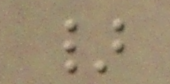}
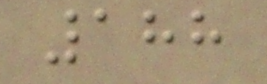188
